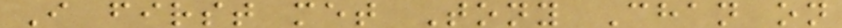I first met Tony Chan on
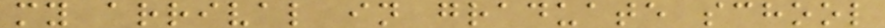my arrival in graduate school
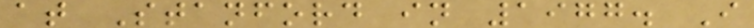at Stanford in 1977. I
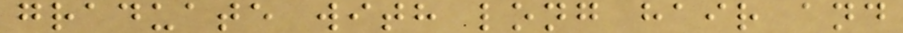graduate with long hair and
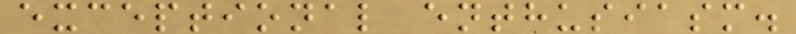exceptional enthusiasm.
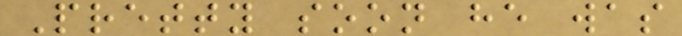Pretty soon he was
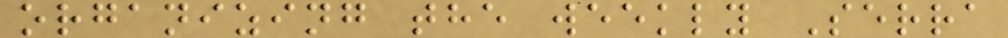organizing the weekly Serra
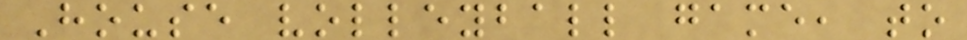House volleyball game, to
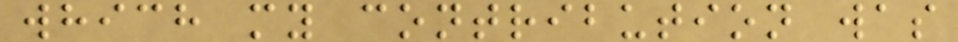which my contribution was
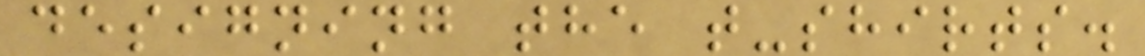designing the t-shirts.
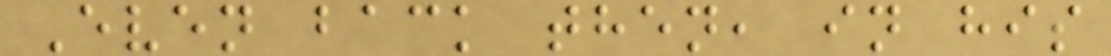Even back then, in his
